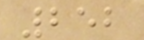252
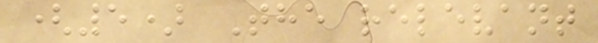(5) The relevant
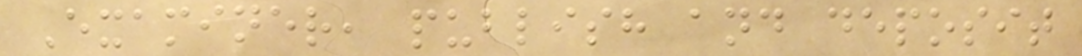Examiner, publish and deposit
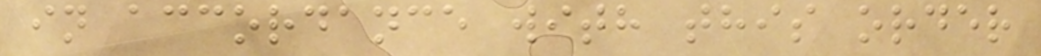in accordance with this order
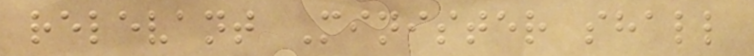relevant Minister shall
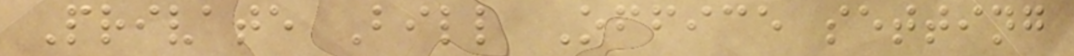Private Bill Office setting
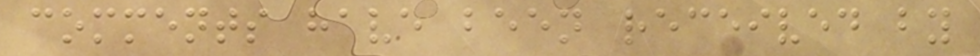comments have been received by
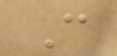C
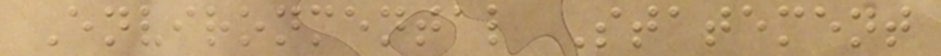Environmental Statement
